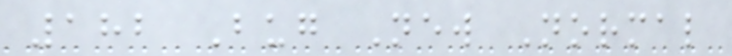182 Bug New Normal
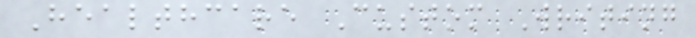Healthcare Custom Writing
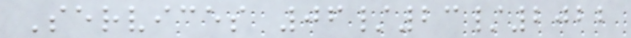Services 06/23/2022
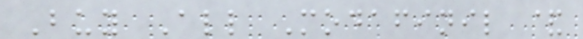Buy All Modafinil &
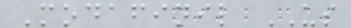Modafinil US
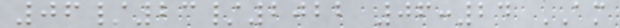06/23/2022 06:24 AM
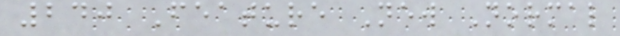240 Feature New Normal
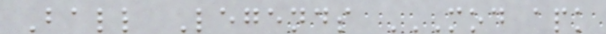Ball Legends MOD APK
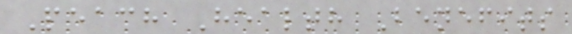Peach Health Benefits
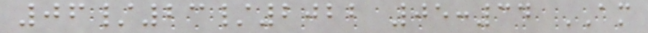06/23/2022 05:34 AM
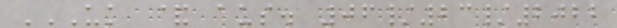UK & AUS. 06/23/2022
